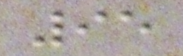95
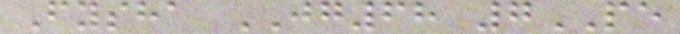Fysha JG68 7PE
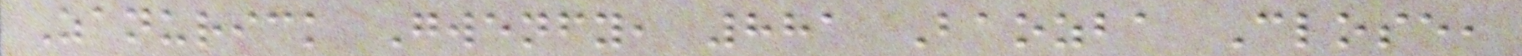Zanurick Gwenfy, 881 Baozba Close,
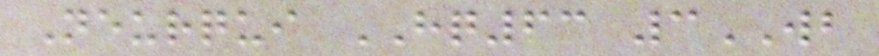Neurqui HQ63 3WB
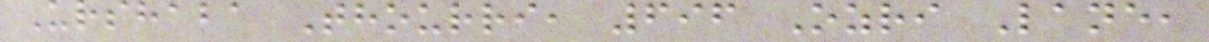Urshaba Thourri, 696 Ozri Lane,
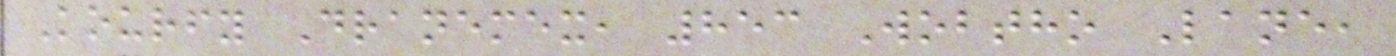Kourfy Dranemex, 853 Wobtho Lane,
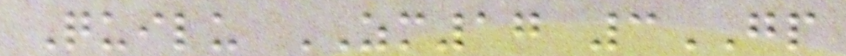Quilu ZM17 3GP
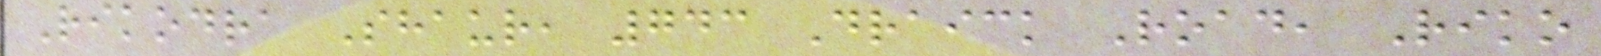Rikodra Shaur, 743 Draick Road, Riko
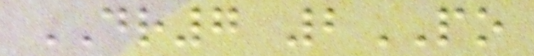DR7 2PO
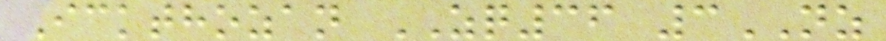Ickthozan ZQ36 3NZ
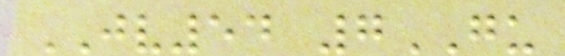JV54 7GU
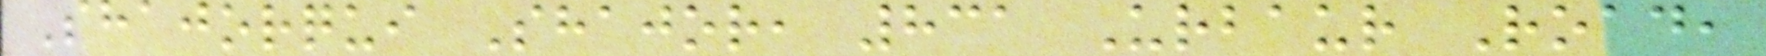Shajorqui Shajor, 831 Urbaur Road,
